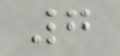7
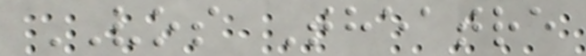VOS Theatre
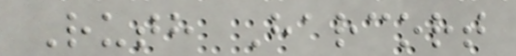Ruth Harcort
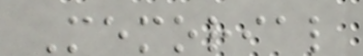Memorial
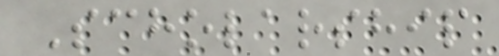Scholarship
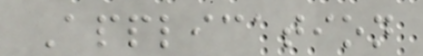Application
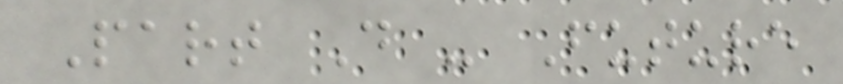Part D - Future
